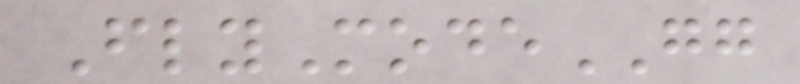FlyModeGG
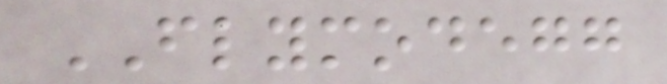FLYMODEGG
